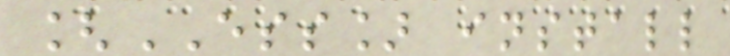[ESS] install
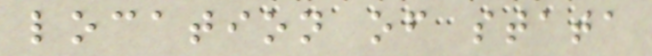location of stata
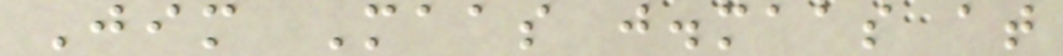Jim Maas j.maas at
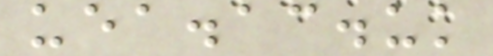uea.ac.uk
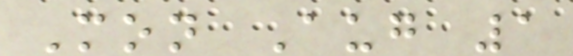Mon Aug 1
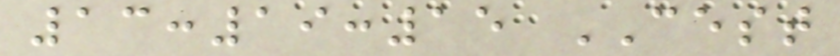13:19:15 CEST
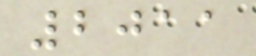2011
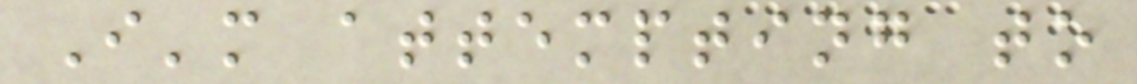I'm attempting to
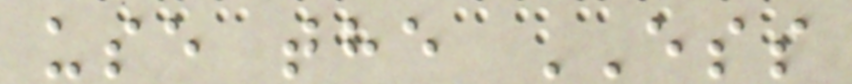use the ESS
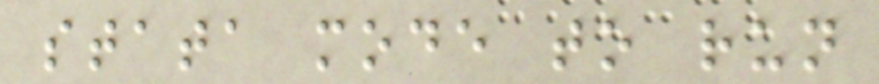stata mode to run
